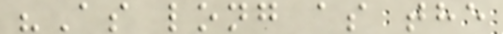"As long as the
